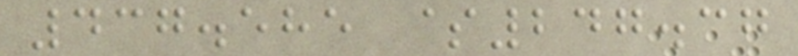437.585 $247.37
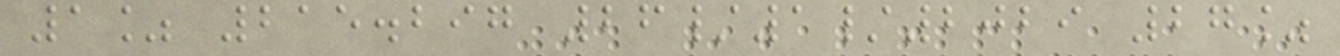1% 215.297 26/1/2029 27%
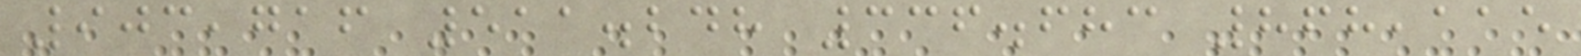903,716 511.248 336.683 868,115
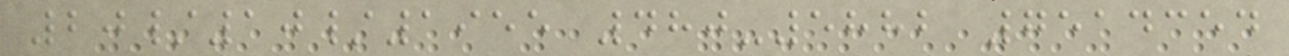20/10/1955 480-5882 7514354
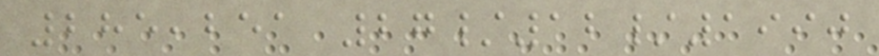285,251 27/12/1990
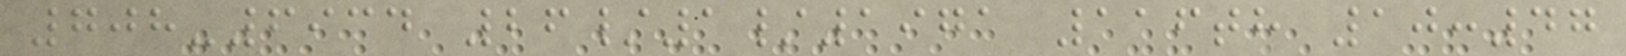708-6934 26/1/1971 116th 10:47
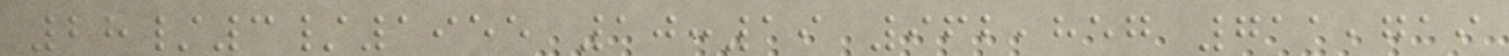28/3/1955 10:19 962,857 711,719
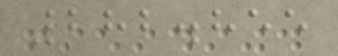282.855
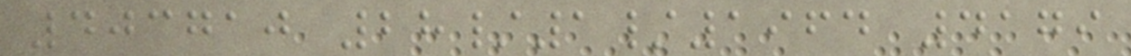403710 28/1/1964 4179
